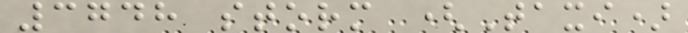3748 storm (Taxi)
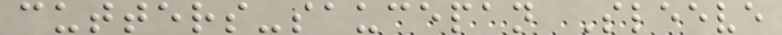cutters-saucepan Sleeve
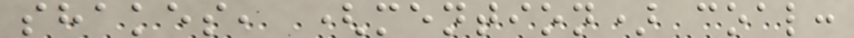shakes, (mention) coal:
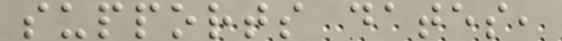supports dates,
